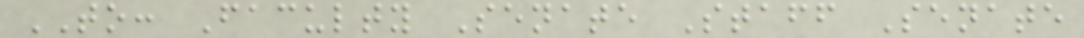TO: Faculty Senate Staff Senate
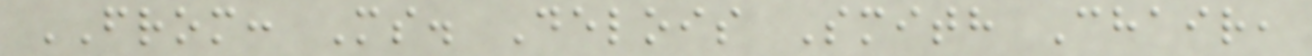FROM: Ms. Delois Smith Chair,
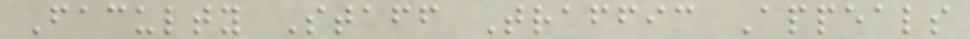Faculty Staff Traffic Appeals
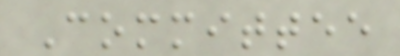Committee
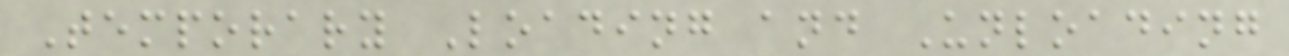Temporary Loading and Unloading
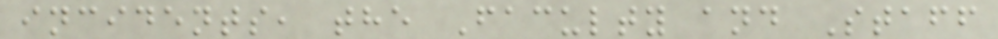incidents, the Faculty and Staff
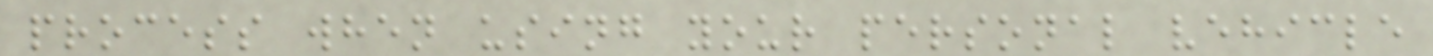process when using your personal vehicle
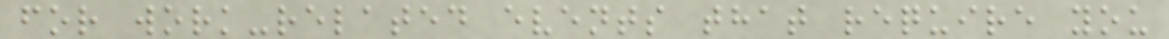for work-related events that require you
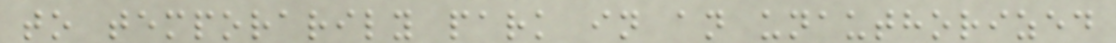to temporarily park in an unauthorized
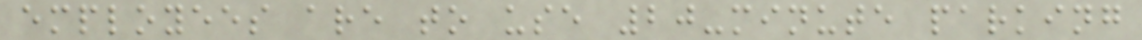employees are to use 20-minute parking
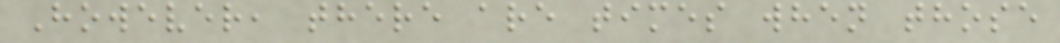However, there are times when those
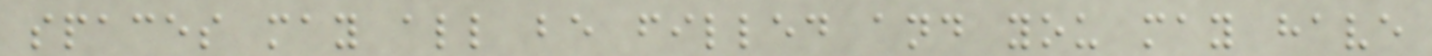spaces may all be filled and you may have
